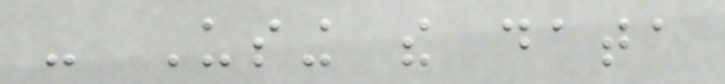- Using the data
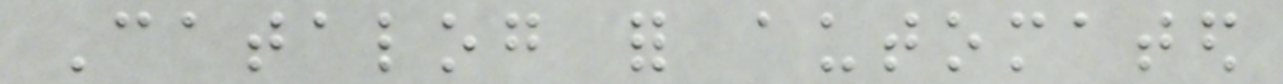Catalog for automated
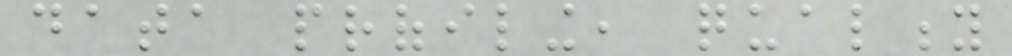data profiling, quality
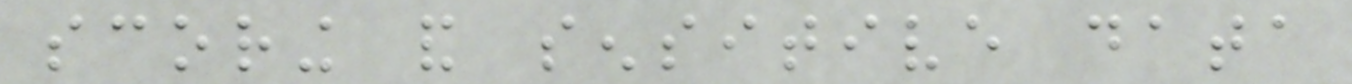scoring and sensitive data
